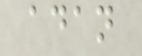adan
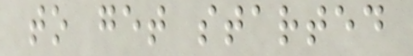to get started
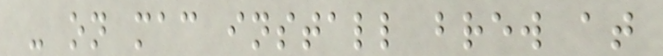- on mac install brew at
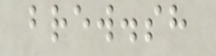brew.sh
